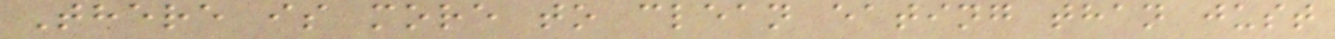There is more to clean eating than just
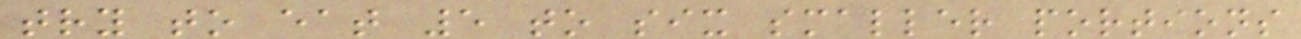try to eat 5 to six smaller portions
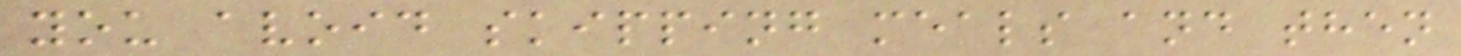you avoid skipping meals and then
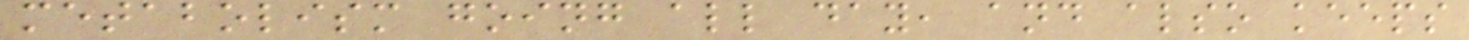metabolism going all day, and also keeps
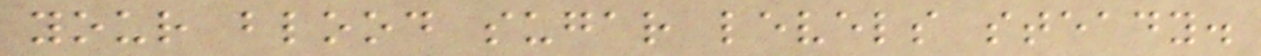your blood sugar levels steady.
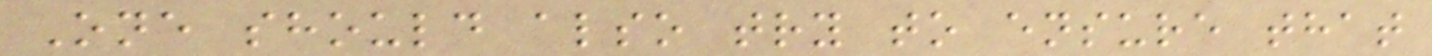One should also try to ensure that
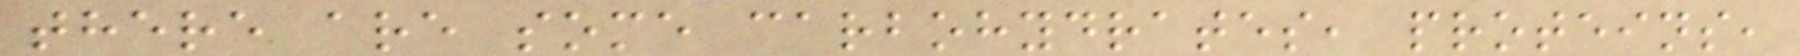there are some carbohydrates, proteins,
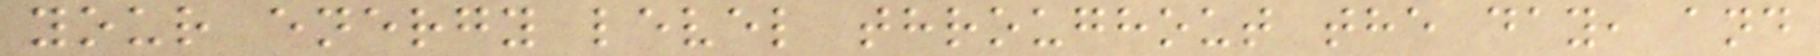your energy level throughout the day, and
